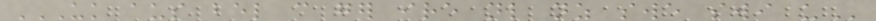UK AUS BEL CAN GER IRE NL NZ SWE SWI US
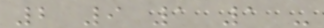2 9 1 1 -
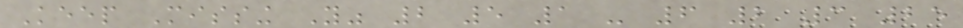Keep Missing You" 2 5 1 - 6 2 3 25
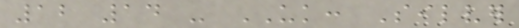12 14 - UK: Silver
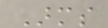Arms
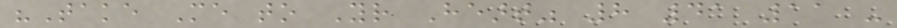"Take Me to Your Heart" 8 41 11 -
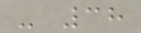- 38
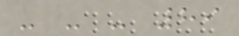- - - 89
